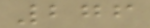276
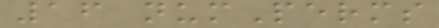16 numPerms
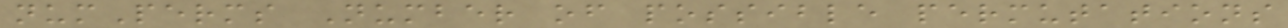numPerms Number of possible permutations
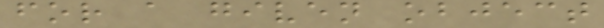for a given object
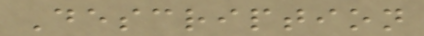Description
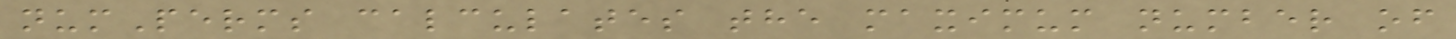numPerms calculates the maximum number of
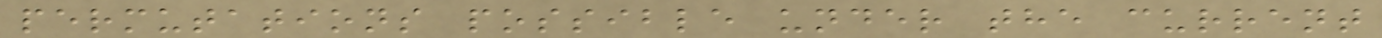permutations possible under the current
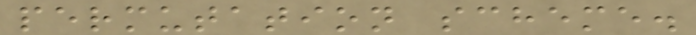permutation scheme.
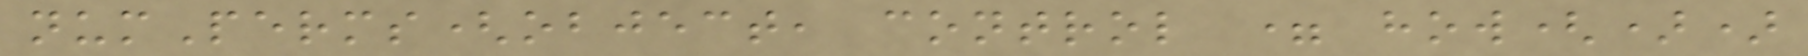numPerms(object, control = how())
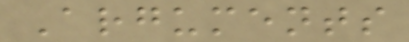Arguments
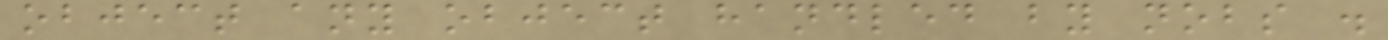object any object handled by nobs .
